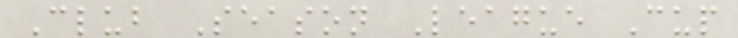Club Season League Cup
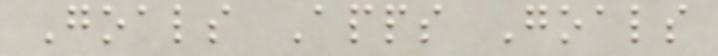Goals Apps Goals
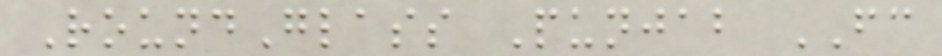RoundGlass Punjab FC
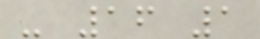- 16 1
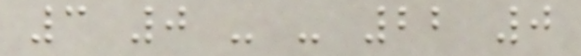3 0 - - 22 0
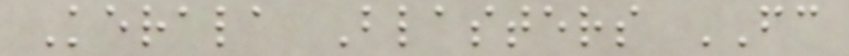Kerala Blasters FC
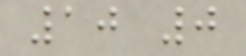10 0
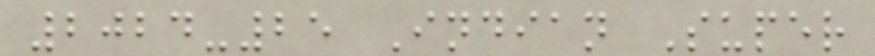2024-25 Indian Super
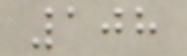108
